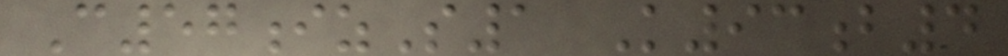C57izS1 K93b4
